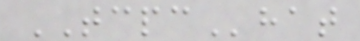TCPChat
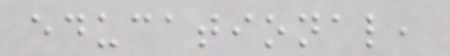educational,
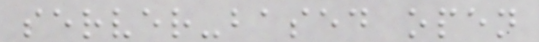server-based open
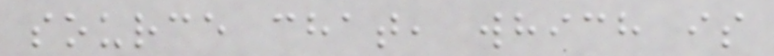source chat, which is
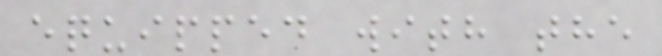equipped with the
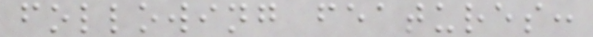following features:
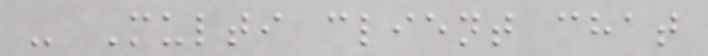- Multi client chat
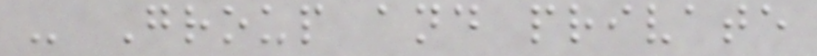- Group and private
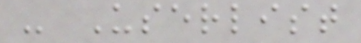- Userlist
